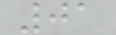01
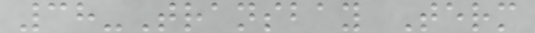38-Transbay Term
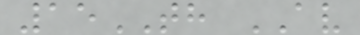15TH AV
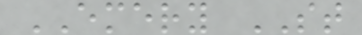EMERY ST
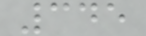345
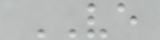VE
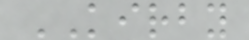KIRBY
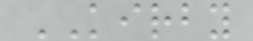KIRBY
